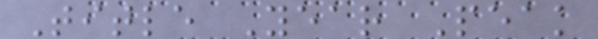Title Year Peak
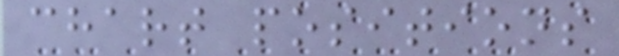chart positions
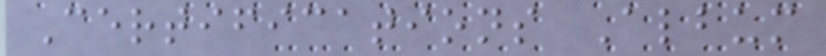Certifications Album
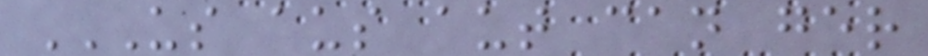US AUS AUT CAN GER
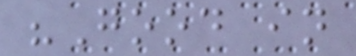"Good in
